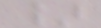}
